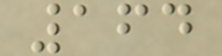164
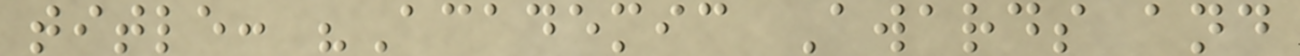title: "Academic Awards and
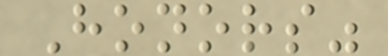Honors"
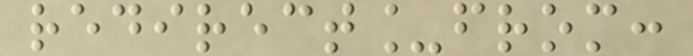redirect_from:
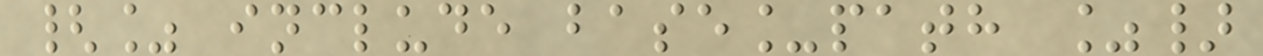{% include base_path %}
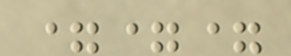===
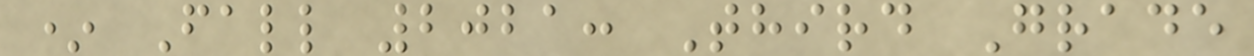* Fall 2021: Third Grade
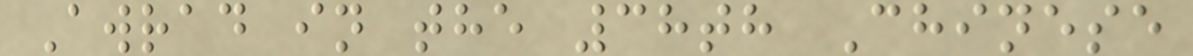Awrad in the 38th Chinese
